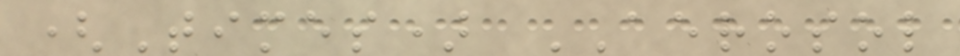(Times) AEROSOL
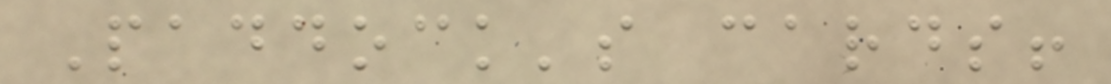Paddock's cards!
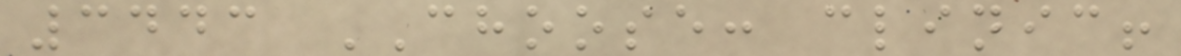3443 CHOOSE: clinic!
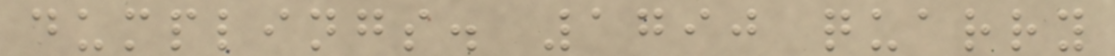dumplings. 1790 quarry
